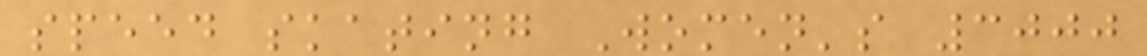speed skating Women's 3000
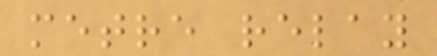metre relay
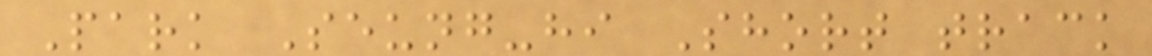Park Seung-hi Short track
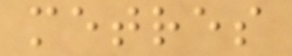metres
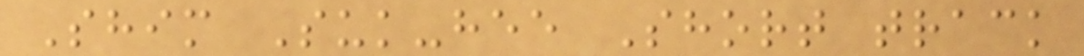Shim Suk-hee Short track
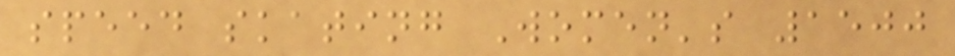speed skating Women's 1500
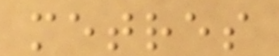metres
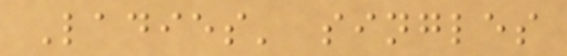Ladies' singles
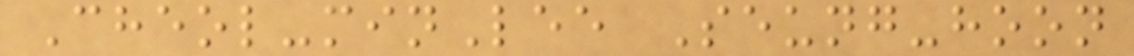Cheol-minLee Seung-hoon
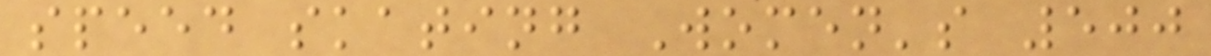speed skating Women's 500
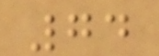74
